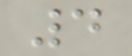4
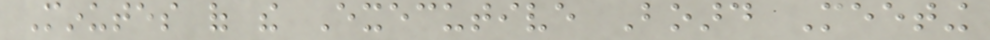Minutes of the Executive Board Meeting
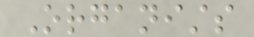Organists
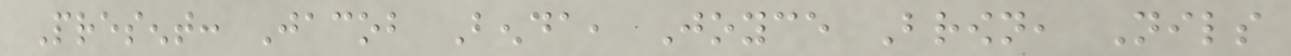Present: Jacob Benda, Joyce Brown, Nils
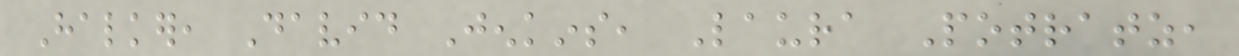Halker, David Jenkins, Laura Potratz,
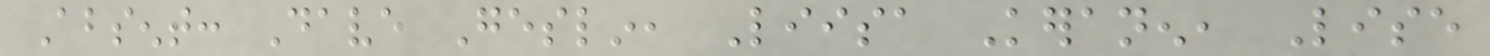Absent: Dave Geslin, Liisa Keranen, Lise
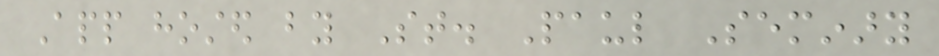App hosted by St. Paul Seminary
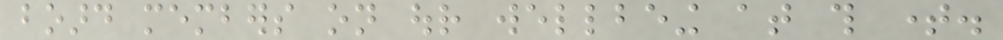board members on our wellbeing at this time.
